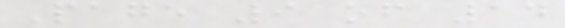Page 9 of 14
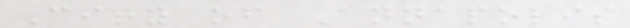City of Annapolis
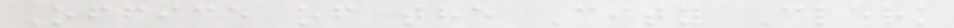Office of the City Clerk
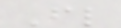Fl
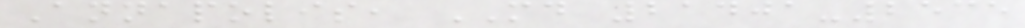Annapolis, MD 21401-2535
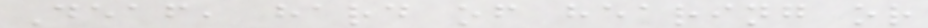Deaf, hard of hearing or
